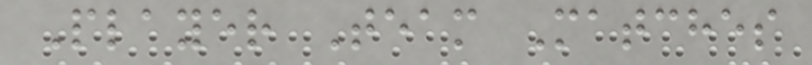Player Team Matches
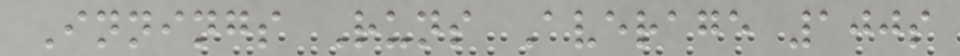Innings Runs Average 100s
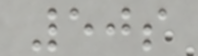50s
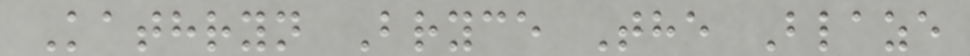Kathryn Bryce The Blaze
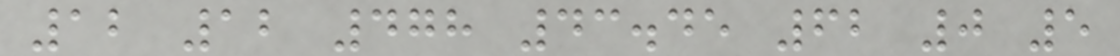12 12 478 43.45 62 0 5
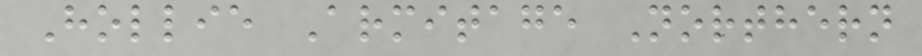Hollie Armitage Northern
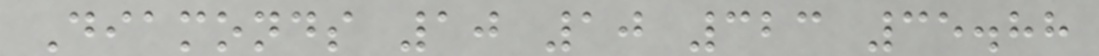Diamonds 10 10 323 35.88
